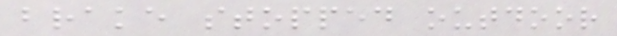brake stopped outdoor
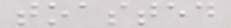toasted
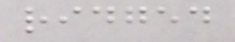ridged
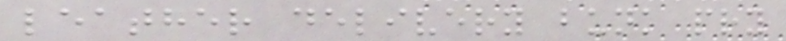leather delivery bunk pry
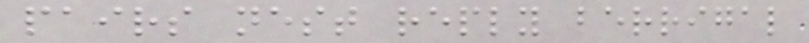pairs nest reply berrigal
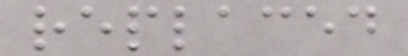replaced
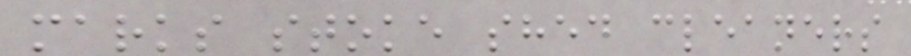marks stoke shed cleaners
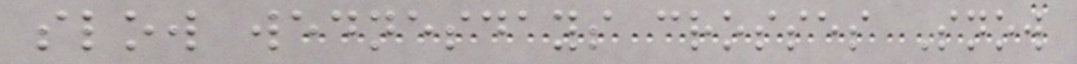slow wednesdays crosses Snow
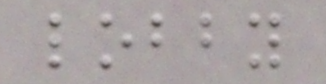lobby
